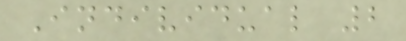Individual 2
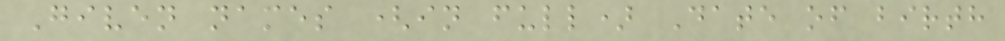Given names (in full) Date of birth
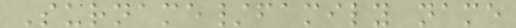Surname/family name
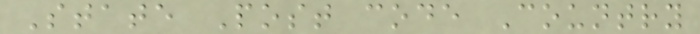State Post code Country
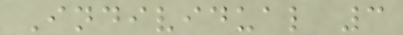Individual 3
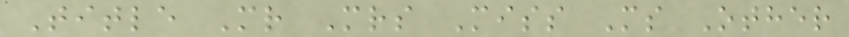Title Mr Mrs Miss Ms Other
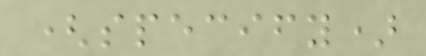(specify)
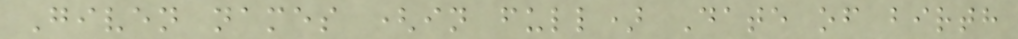Given names (in full) Date of birth
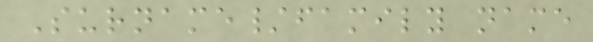Surname/family name
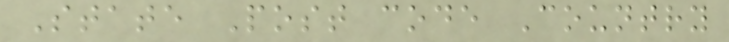State Post code Country
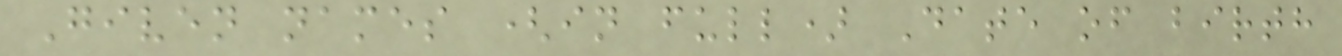Given names (in full) Date of birth
